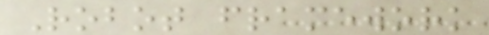Robot framework
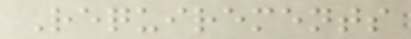Requirements
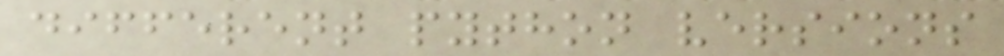different python versions
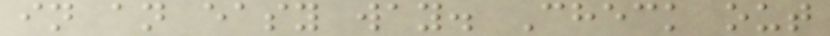in an easy way. Check out
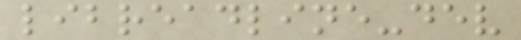libreadline-dev
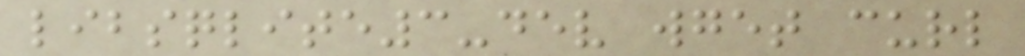libsqlite3-dev wget curl
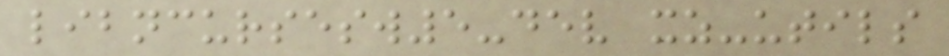libncursesw5-dev xz-utils
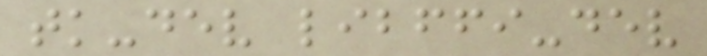tk-dev libffi-dev
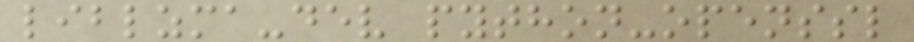liblzma-dev python-openssl
